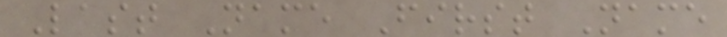Last Name First Name
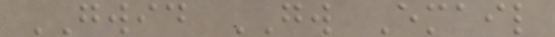GWID GW Email
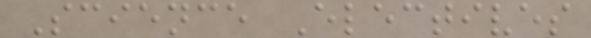Science Electives
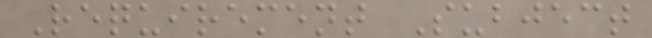Requirement Subject
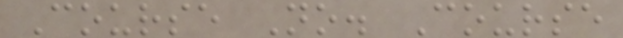Course No. Course
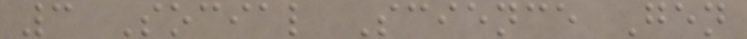3 Social Science Gen
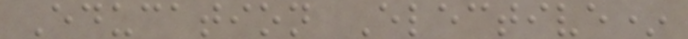Education Elective*
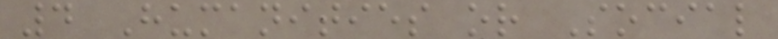4 Humanities or Social
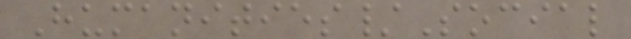Humanities/Social
